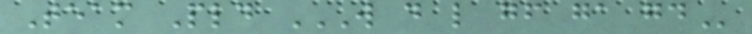Team Pld W D L GF GA GD
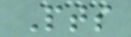Pts
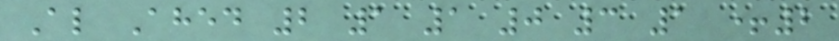Al Ahed 2 1 1 0 3 1 +2
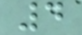4
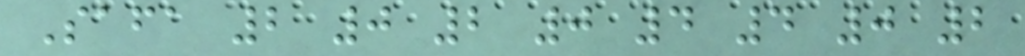Safa 2 0 2 0 4 4 0 2
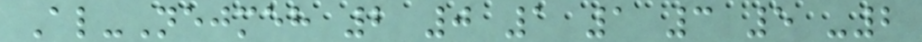Al-Nejmeh 2 0 1 1 3 5 -2
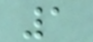1
